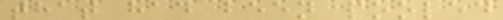that had been pooled
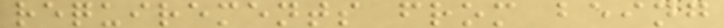requirements from being
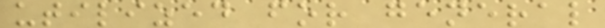utilized for general
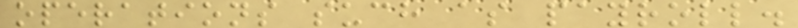operations such as payroll.
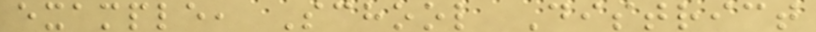example, School District
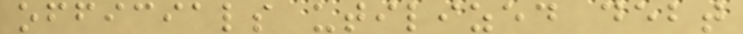officials utilized debt
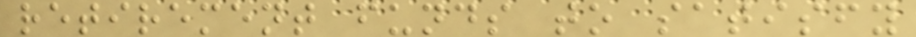retirement funds to satisfy
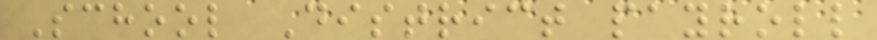School District payroll
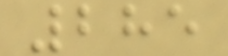285
